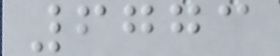6773
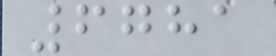6781
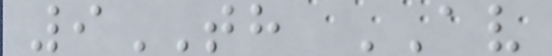9TH AV
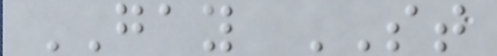GAY ST
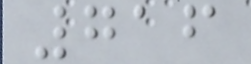716
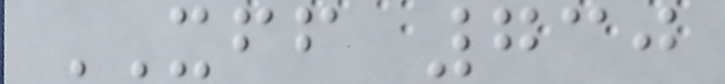XFF 730
